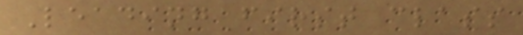Leading first class
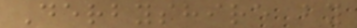Derbyshire by
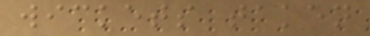wickets taken
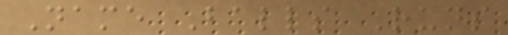Name Balls Runs
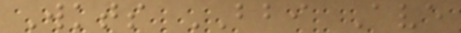Wkts BBI Ave
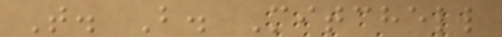T. B. Mitchell
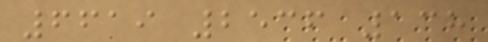6619 2536 138
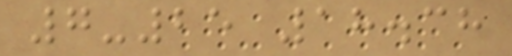7-25 18.38
